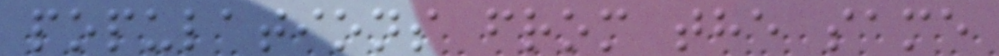populations from the same
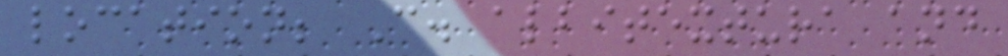location; C. albitextura and
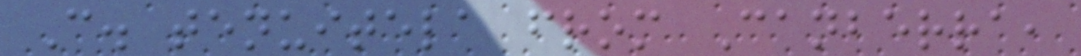C. tenuitela from Canberra,
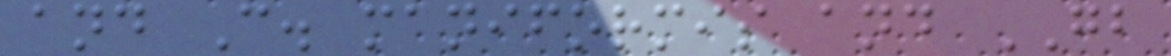and C. maniformis and GB
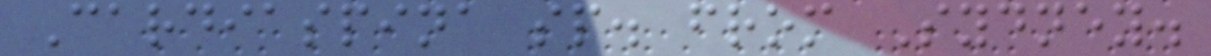Cardiaspina sp. from Sydney.
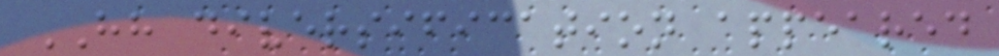HH diversification appeared
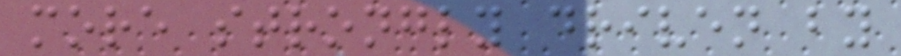more strongly driven by
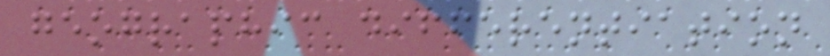geographic differentiation
